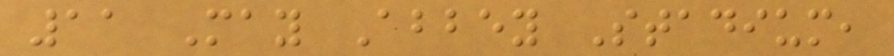11 May Abbey Stadium,
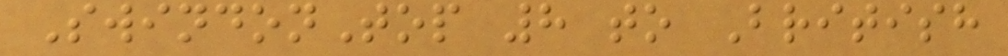SwindonTop 8 to British
